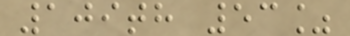109th 53%
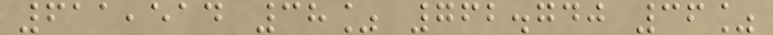611,514 38% 762.740 36%
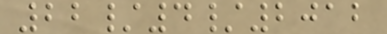22/4/2012
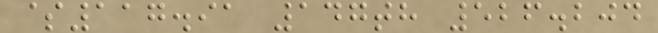$117.91 147th 526.204
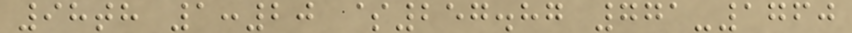98th 1:20 $257.87 771-1760
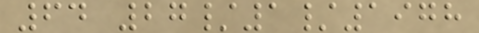64 27/1/1978
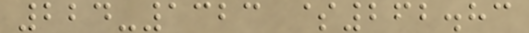224-1323 $262.83
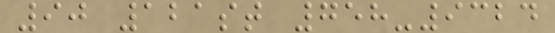90 121st 758-9324
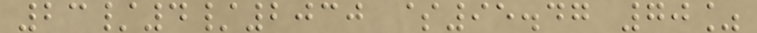23/4/2030 $95.47 70%
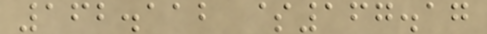162.112 $167.17
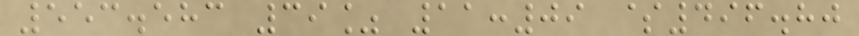553.583 39% 11:09 $496.80
